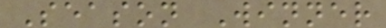Season Winner
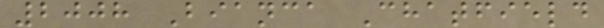2008 Bianca Chatfield
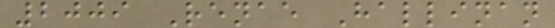2009 Renae Hallinan
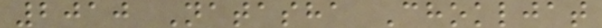2010 Natasha Chokljat
